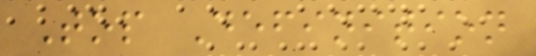Top Definition
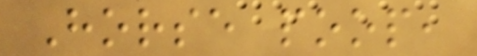Horse poop,
